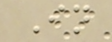In
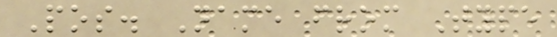Pos. Name from Type
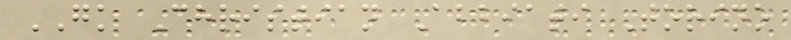GK Christian Abbiati Torino
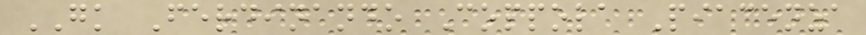GK Ferdinando Coppola Piacenza
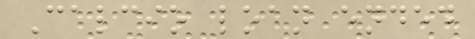Calcio loan ended
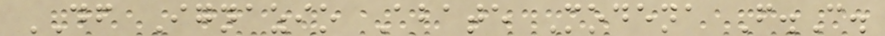DF Ignazio Abate Modena F.C.
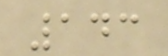143
